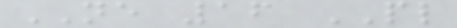NE 16 PL
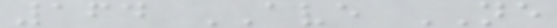164 AVE NE
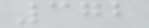372
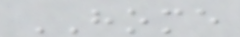HOME
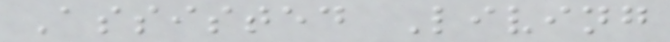Assisted Living
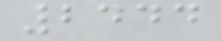2444
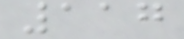117
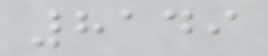8149
